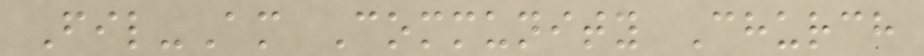Fil-Am Community Church
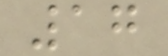17
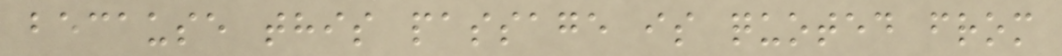because this passage is quoted from
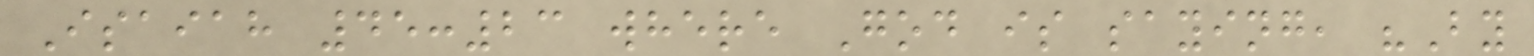Isaiah 45:23 where God is saying, "By
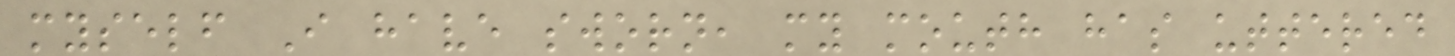myself I have sworn, my mouth has uttered
